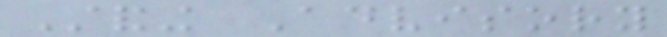Standing Advisory
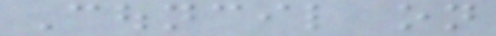Council on
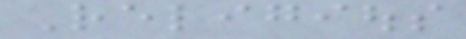Religious
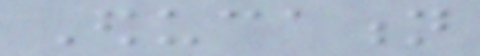Education
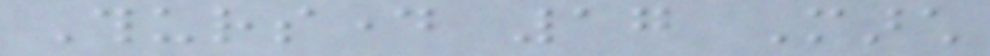Thursday 17 March
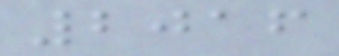2016
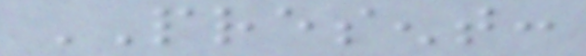PRESENT:
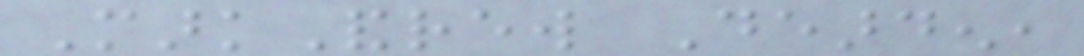MarkAndrew Dearden,
